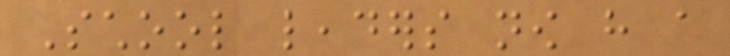School leaders now have a
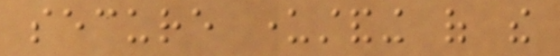secure understanding of the
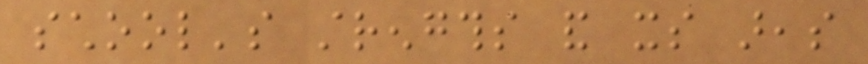school's strengths and its areas
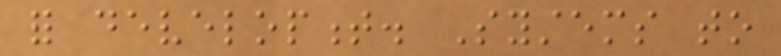for development. Systems to
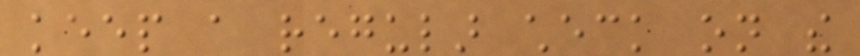keep a regular check on the
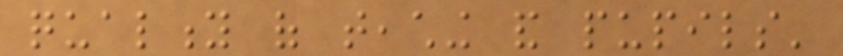quality of teaching and pupils'
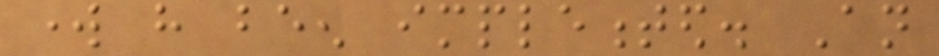work have been implemented. An
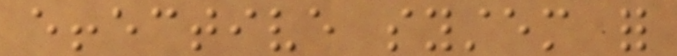effective system for
